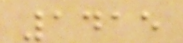1415
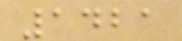1421
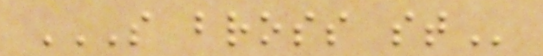S BROSS ST
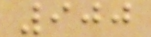900
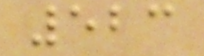523
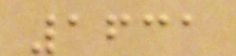1631
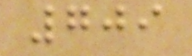709
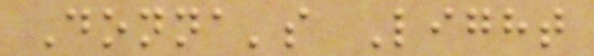Donna's Light
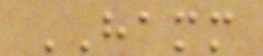HAMM
